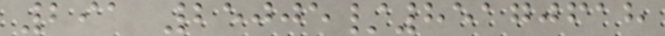291 25005/85170618
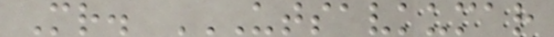Mr. UTSAVKUMAR
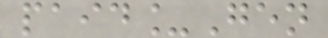paid_Gen
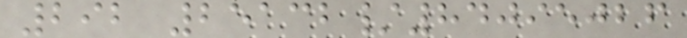292 25132/84095026
